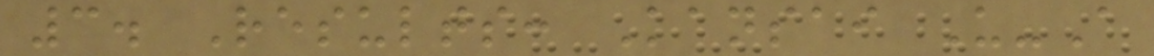3. Results: Kansai U-A
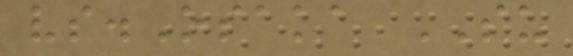vs.Osaka SU
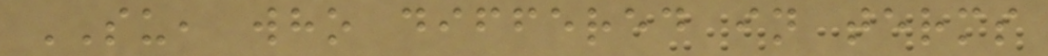SU, who differed in terms
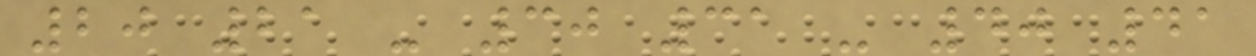20 21 - 30 31 - 40 41
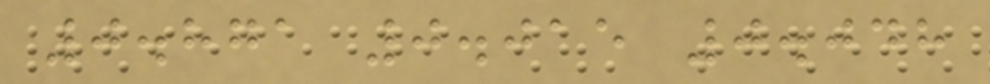0.871 0.015 0.048
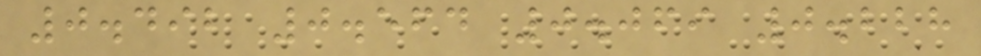0.492 0.564 0.069 0.228
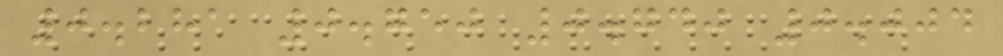0.281 0.750 0.740 0.004
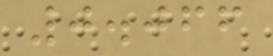0.066
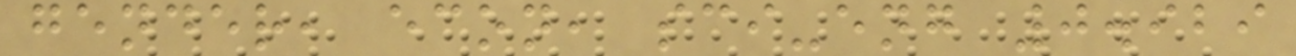gender, econ, sci-eng 0.929
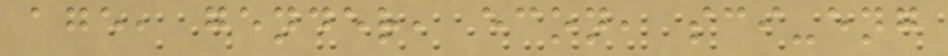age, gender, econ, sci-eng
